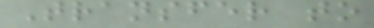Transfer to
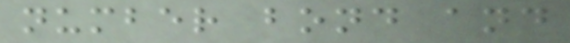number bond and
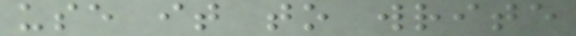use it to write
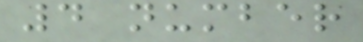4 number
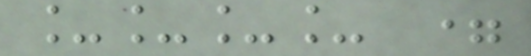____ =
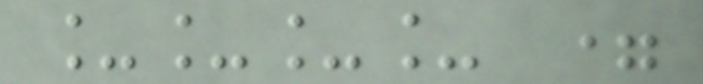____ =
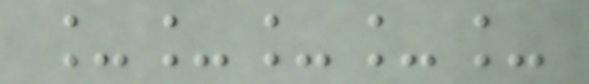_____
